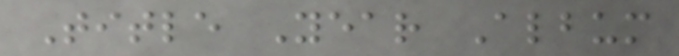Title Year Album
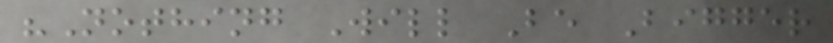"Nothing Will Be Bigger
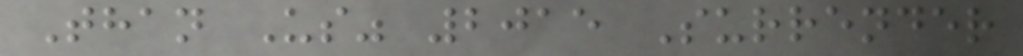Than Us" 2015 Surrender
